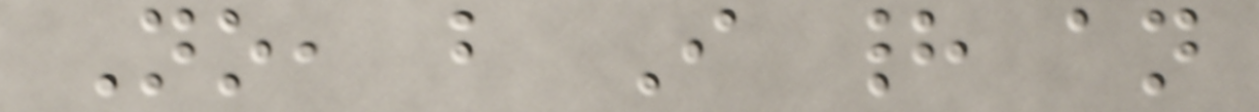No, but I had an
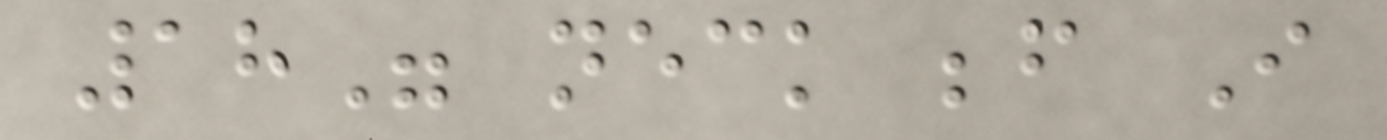18" neck before I
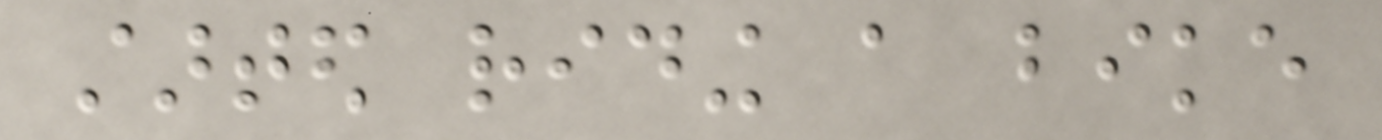started riding a bike
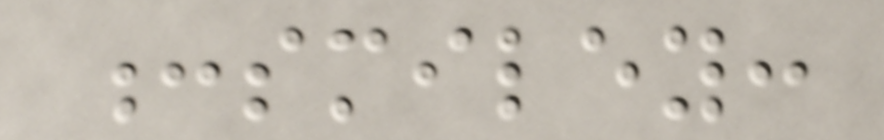:smiley:
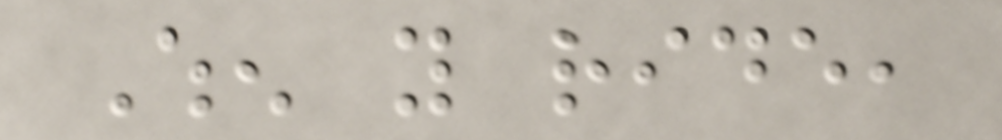When you ride,
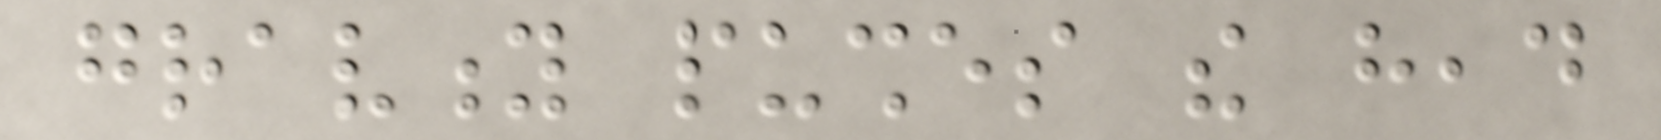gravity pushes the head
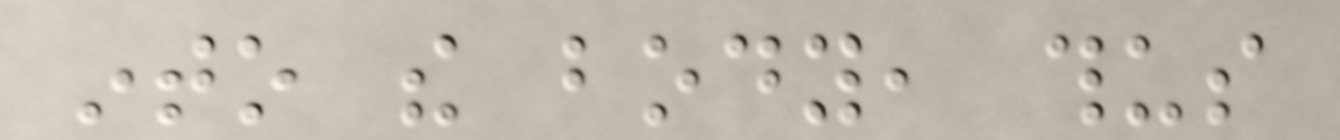into the body, thus
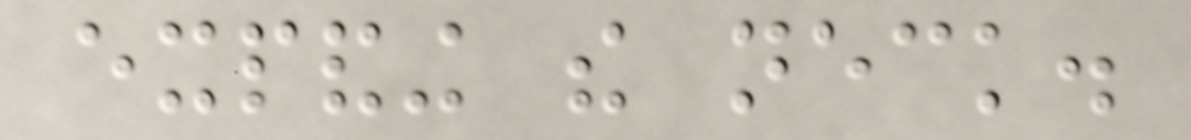expanding the neck.
